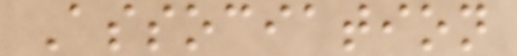Association
